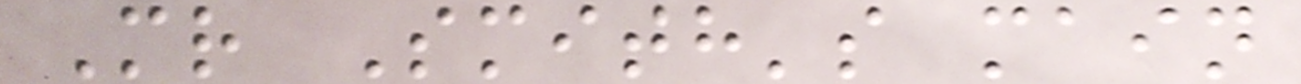Mr Smith's main
